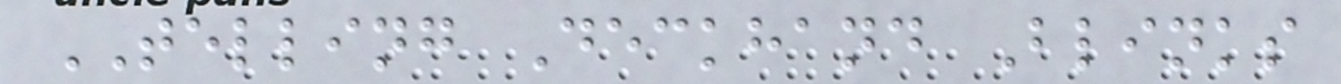TELLING Deckhand Blinks
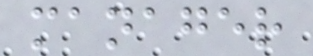manager
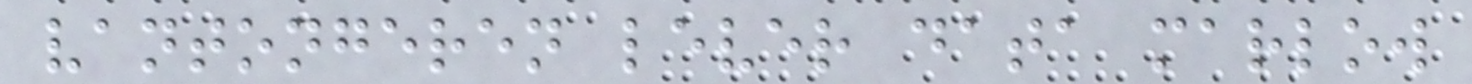vantongeren lever data marlow
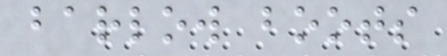barlow boots
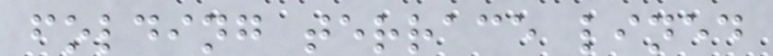folding terrace lined
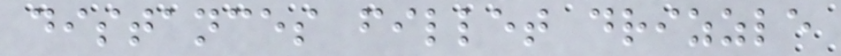distances fillet drizzle
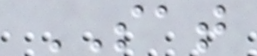SAT
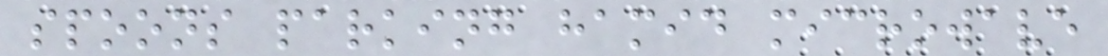spoons parking hamid microwave
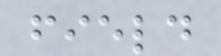field
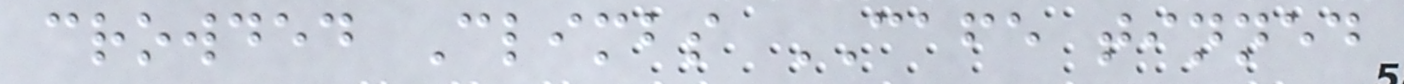crowded Climbs CAFE tinned
